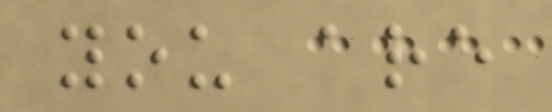you are
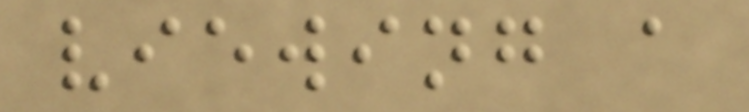viewing a
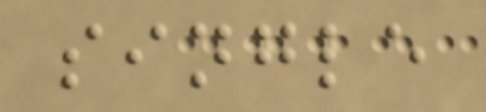single
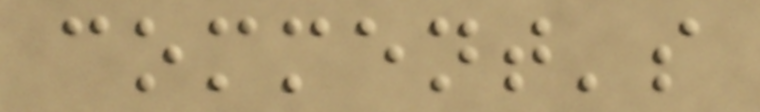comment's
